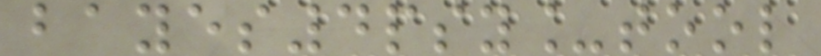bayes4psy_tool
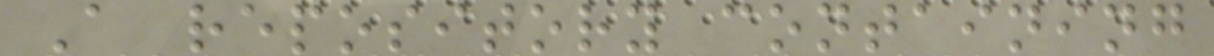A repository containing
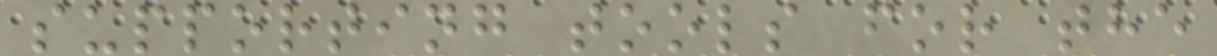supporting tools for the
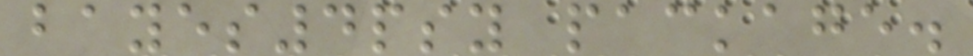bayes4psy package.
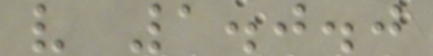v 1.0.0
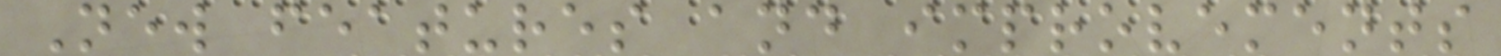New features and improvements
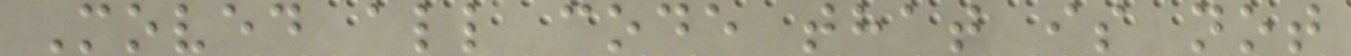Moved all code that is not
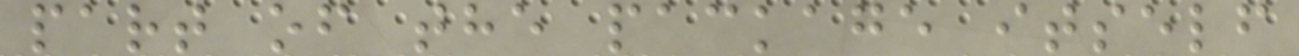part of the package itself
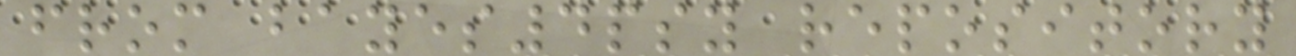from bayes4psy repository
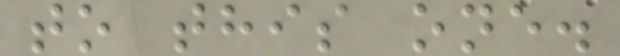to this one.
